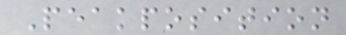Peakposition
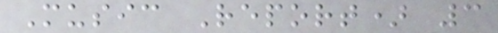Music Report) 3
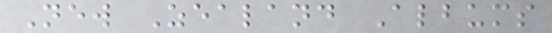New Zealand Albums
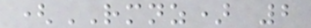(RMNZ) 2
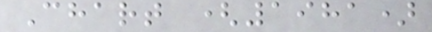Chart (1981)
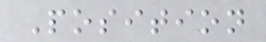Position
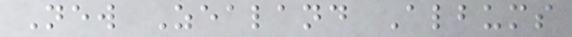New Zealand Albums
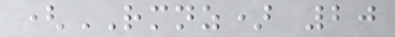(RMNZ) 20
